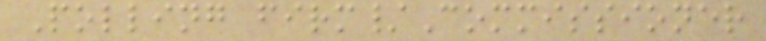Polling firm/Commissioner
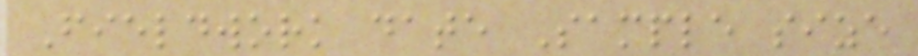Fieldwork date Sample size
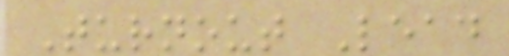Turnout Lead
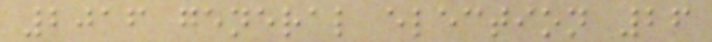2016 general election 26
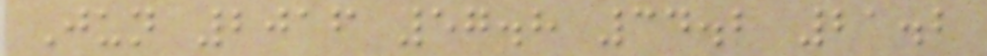Jun 2016 57.8 34.2 21.2
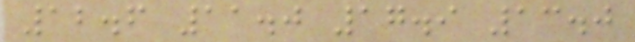12.6 11.0 17.9 13.0
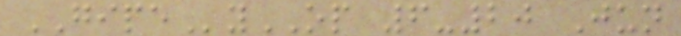GIPEyOP 6-20 Jun
